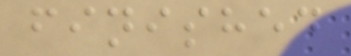finished
